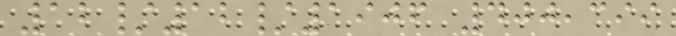12/12/1906 400,399
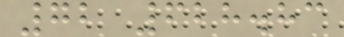72 628.83
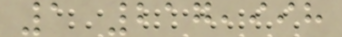1 217,998
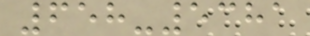658-5381
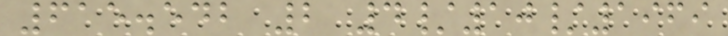615.542 2 4/10/1969
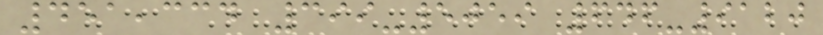451,334 399-5059 646-9120
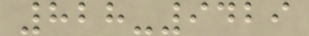828-9429
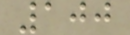100
